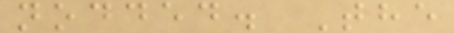nodded. The
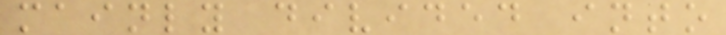mainly divided into
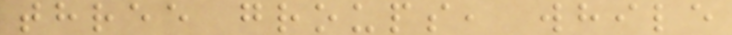three groups, while
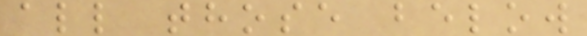all those below
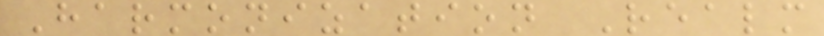Harmonization Realm
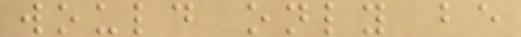would only be
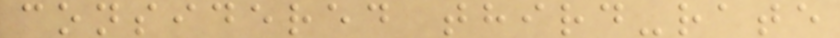considered third-rate
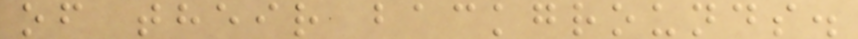of their backgrounds.
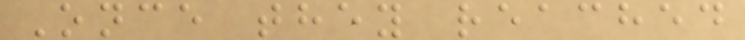Once they reached
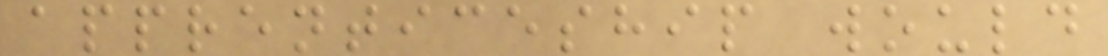apprenticeship would
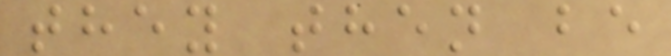they then be
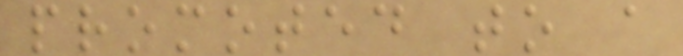promoted to a
